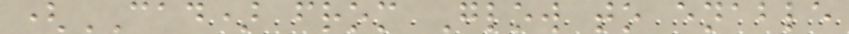(CAD) from Glow to enable
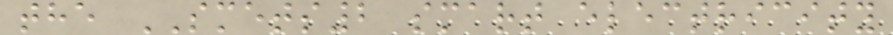the SMETS2 smart electricity
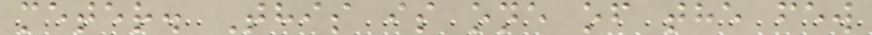meter. This is one of the few
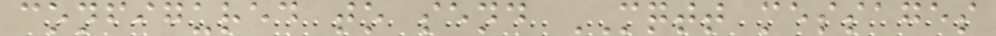configured to send MQTT messages
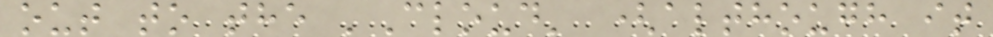out to the 'Cloud' (although it
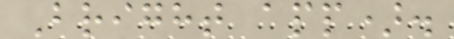Bright app).
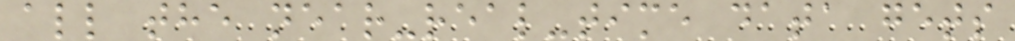all the near-real-time data gets
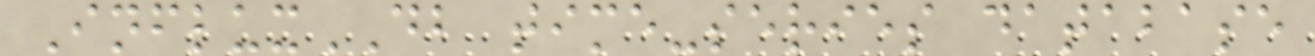InfluxDB time-series database
